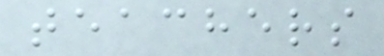teachers
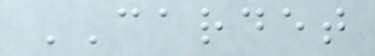CARDET
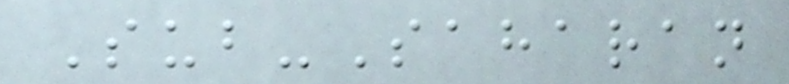Sub-Saharan
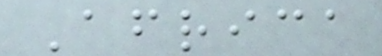Africa
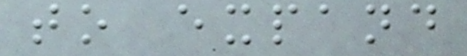to expand
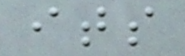its
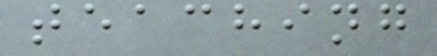teaching
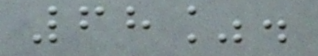68%.
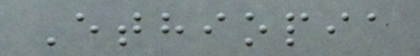Ethiopia
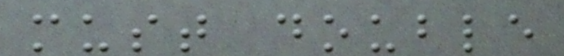must double
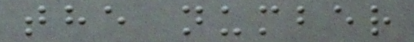the number
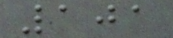101
